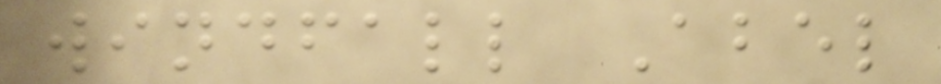windfall Abel
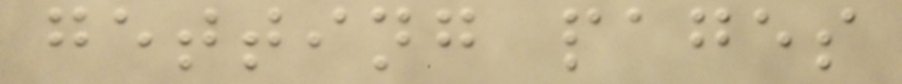getting pages
